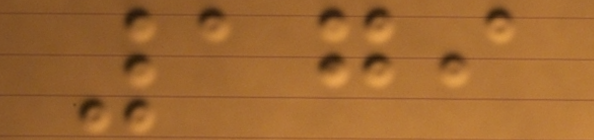179
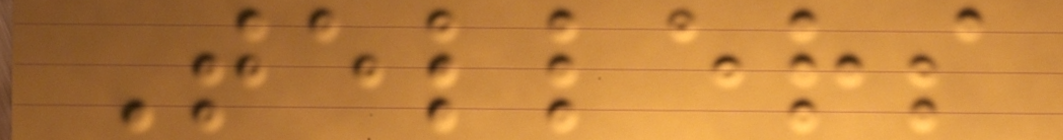Tellers
